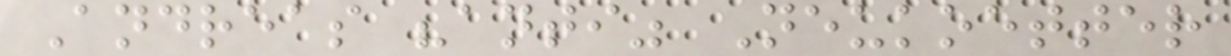Andreas "anti" Neukoetter
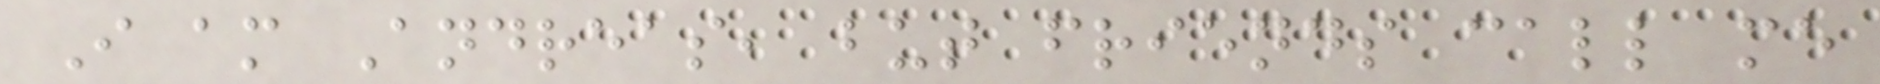I am Andreas, but friends call me
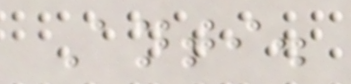Anti.
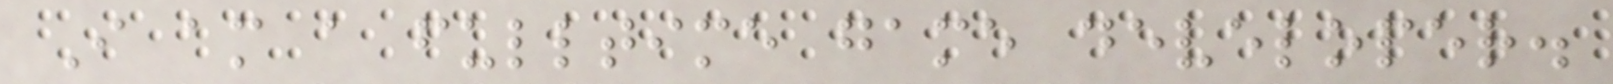I am a fulltime game developer.
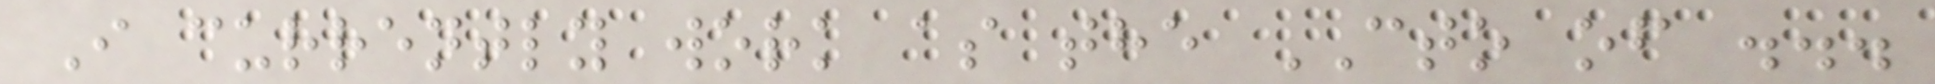I currently work as the CTO of ...
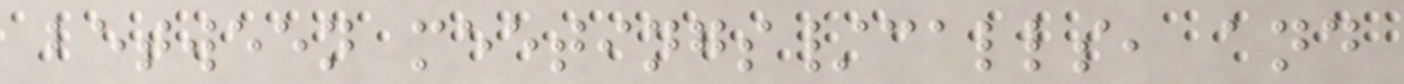between meetings/calls, and
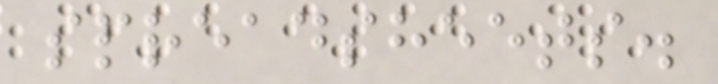spreadsheets.
